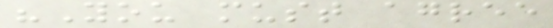"You must agree
